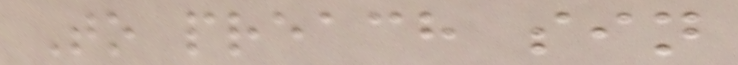To preach sin
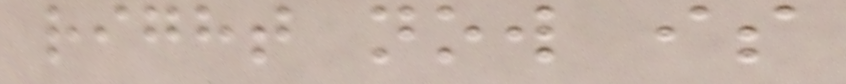right now is
